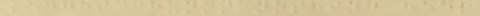ledges chunks nothing heel
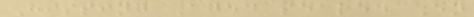Hissing Aged sealed En
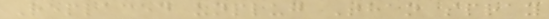Replaced unplug Than spray
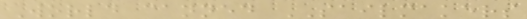World canned SAILMAKERS
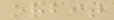orbit
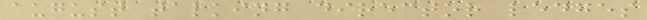august talking director ledges
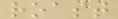roast
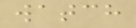watch
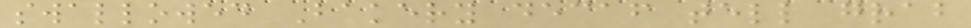swallowed Bakery decaf tell grab
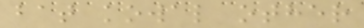bat kowal other
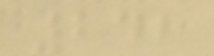242
